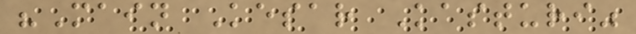"Main Kesar Kasturi"
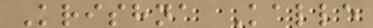Krishna Kalle
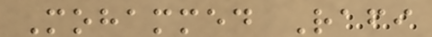Mohammed Rafi
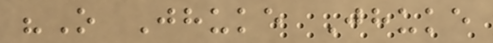"O Jhuke Jhuke
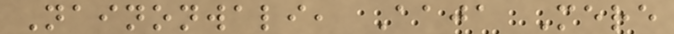Nainonwali, Aaja Mere
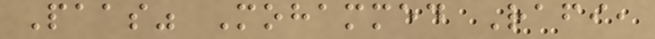Paas" Mohammed Rafi,
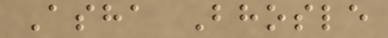Asha Bhosle
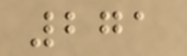271
